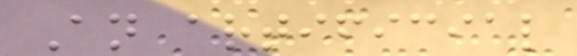An artificial
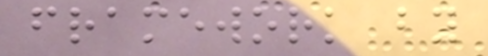framework by
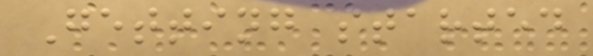Getting started
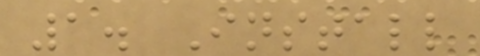1. Install
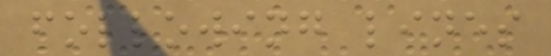following lines
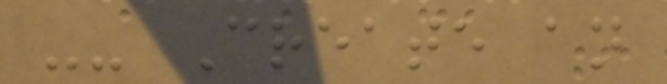-- Create an
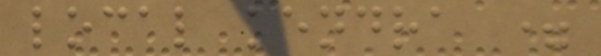local kendra =
